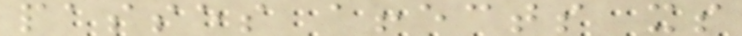passes affects its
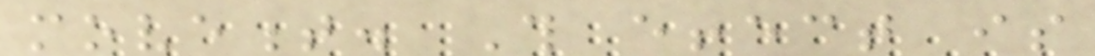movement. This effect is
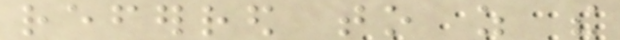referred to as the
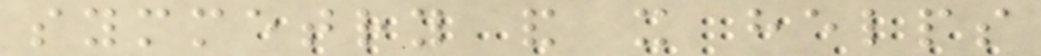symmetry and it helps
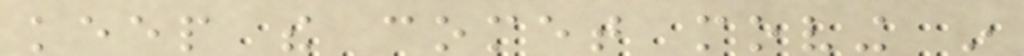keep the comet moving in
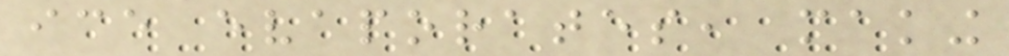ice evaporates, making
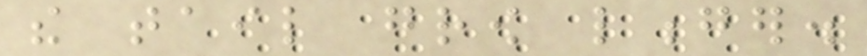the tail grow longer.
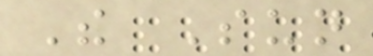The Sun
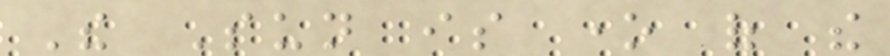The Sun is one of the
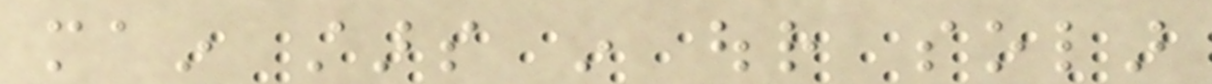main stars in our solar
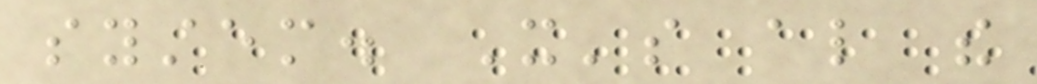system. It's also the
